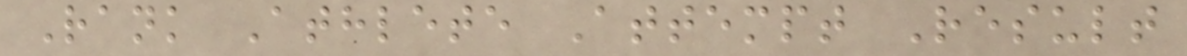Rank Athlete Attempt Result
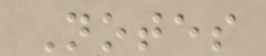Notes
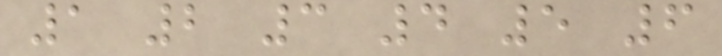1 2 3 4 5 6
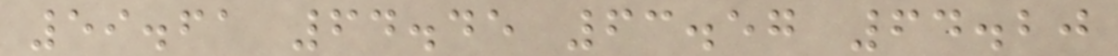59.61 64.45 63.57 64.20
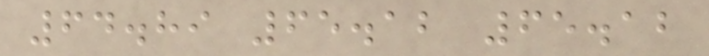64.89 65.12 65.12
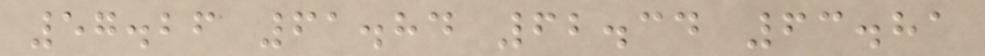57.26 61.84 62.34 63.81
